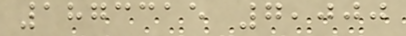1873315 7,000
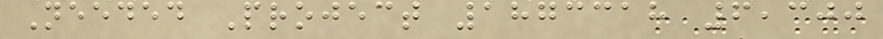Needed Project 1873318 6,300
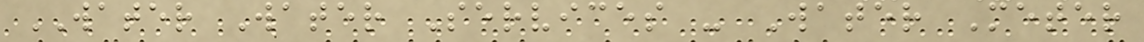WATER Water Services - Water Meter
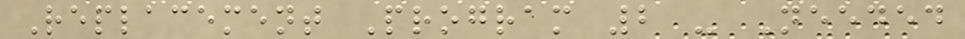Replacement Program 2 - Needed
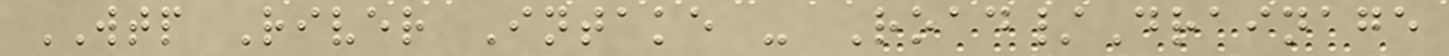WTP River Intake - Road/Drainage
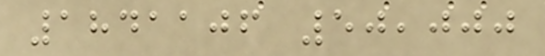1841106 50,000
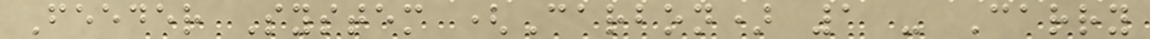Feeder System (Carbon) 1 - Carry
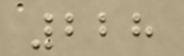228
